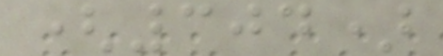(304)
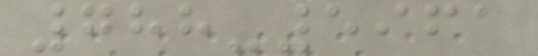788-5961
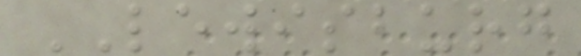LEWISBURG
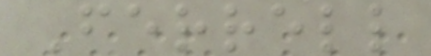Ferrell
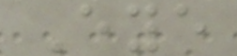Eye
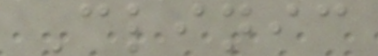Clinic
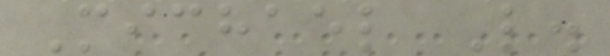Michael L.
